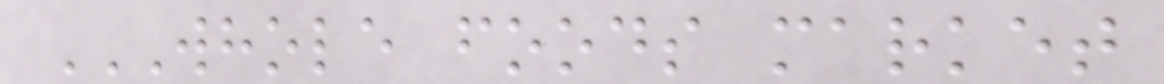WHOLE FOODS MARKET
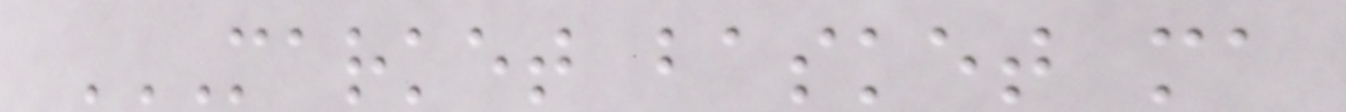MARKET BASKET MA
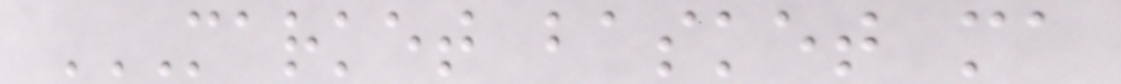MARKET BASKET MA
